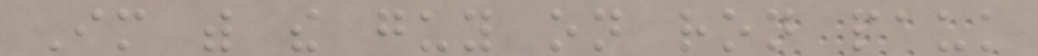Im with the guy on ron pauk
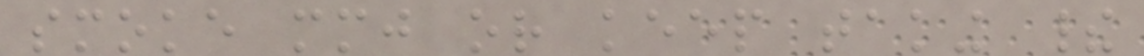smoke mmj or keep taking their
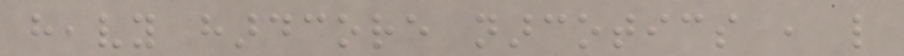heavy hardcore narcotics , like
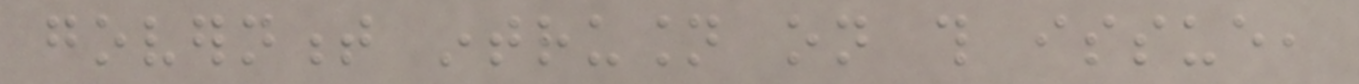government intrusion on this issue,
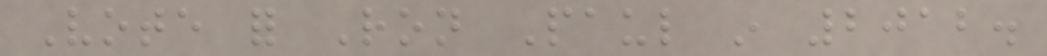Vote for Ron Paul in 2012.
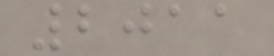2011
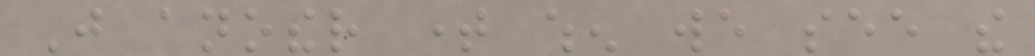Just another time when we see the
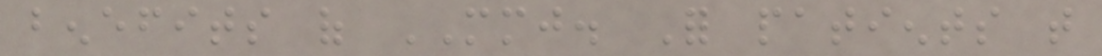benefits of MMJ. For patients that
